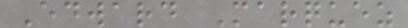Edward Marquez
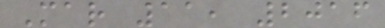Mar 11, 2016
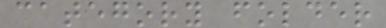category folder
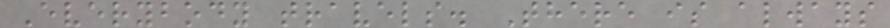Everybody travels. There is always
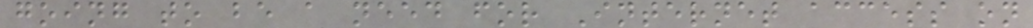going to be a need for Internet access on
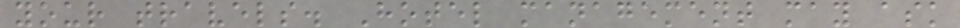your travels. Hotel management may ask
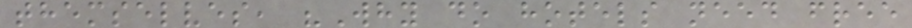themselves, "Why do hotels need free
